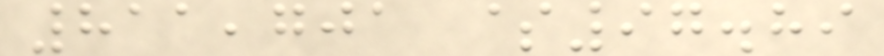811,701 $97.89
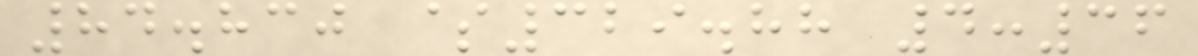84.830 $329.88 4:36
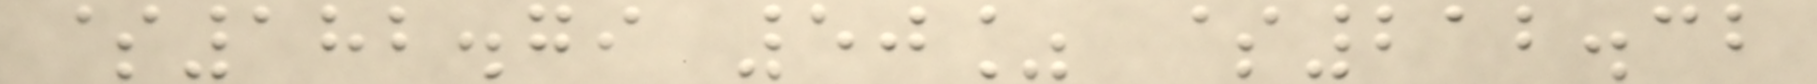$182.79 50% $212.32
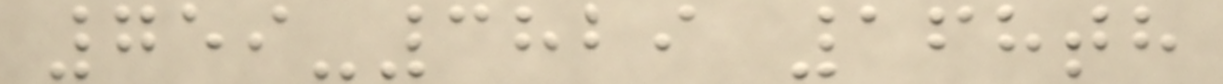759-3829 168th
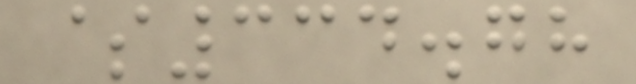$334.78
